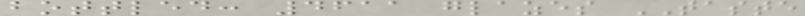bottled: 4611 glazes TASTE
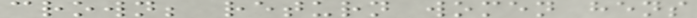crown; return women hens
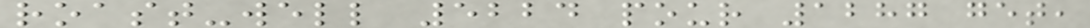roast-well 5224 pour 1287 get,
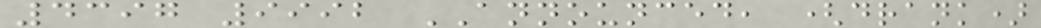4397 9992 ANNOUNCED, (drank)
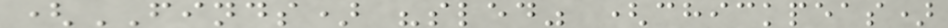(FINDS) "sled" (chickpeas)
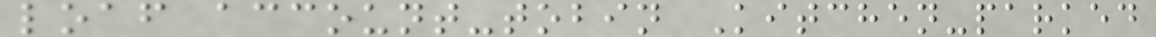loaf account-tobin Kitchen-parked
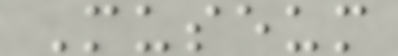Museum
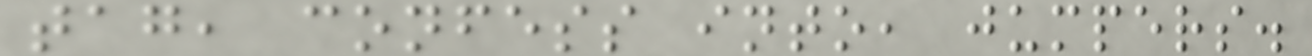tag, confess into, jumpers.
